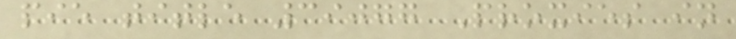pie title 39077 Proxies in
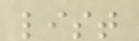list
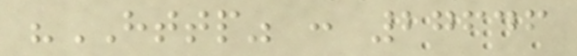"HTTP" : 27646
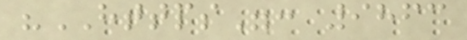"HTTPS": 9863
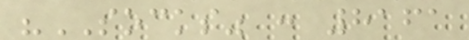"SOCKS" : 8161
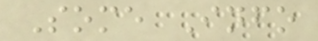Some Info
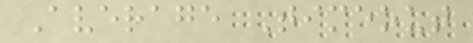Average Timeout
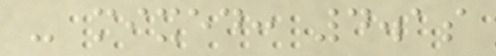- mixed: 4.1s
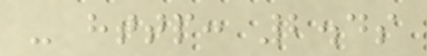- http: 2.4s
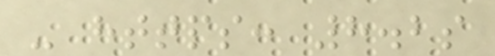- https: 8.2s
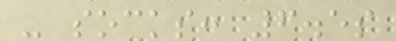- socks: 6.5s
